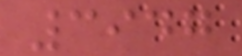3947
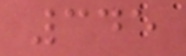345
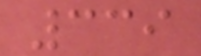339
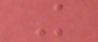K
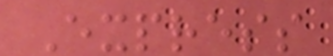Express
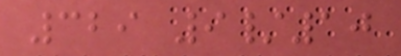329 9/10
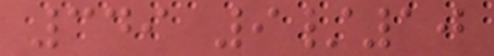349 9/10
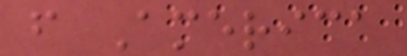f America
